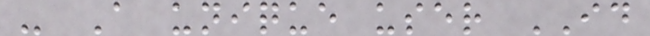- A unique user ID
